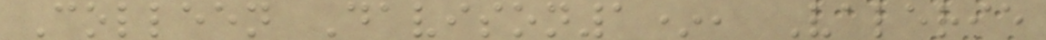Colleen Davison1*, Valerie
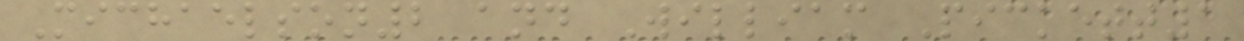Michaelson2 and William Pickett1
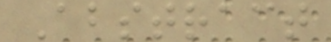Abstract
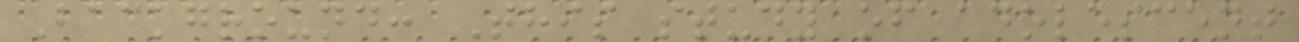Background: This study of adolescent
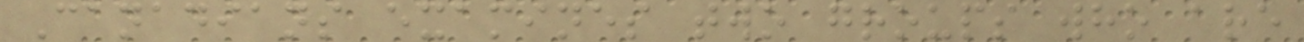Canadians examines two groups who are
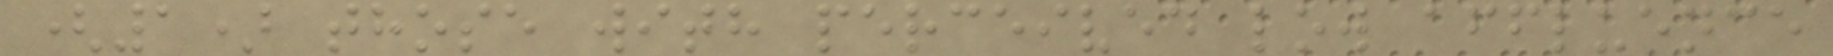(1) those with perceived low affluence
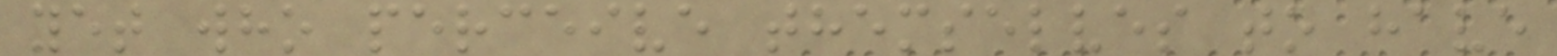yet who perceive themselves to have
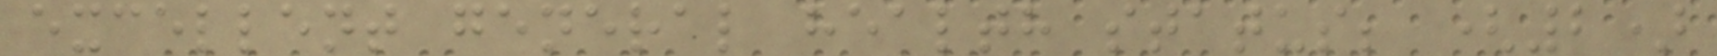excellent general health status; (2)
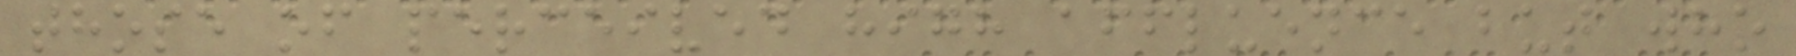those of perceived high affluence but who
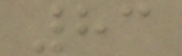83
